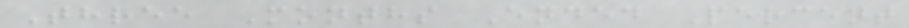Three Months Ended Percent
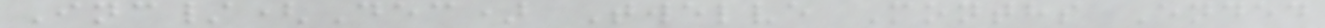Inc/(Dec) Twelve Months Ended
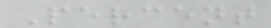Percent
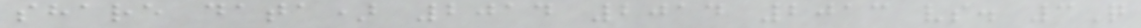share data) 2014 2014 2013 vs. 3Q
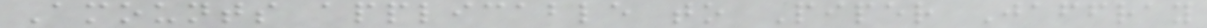Amounts applicable to Piper Jaffray
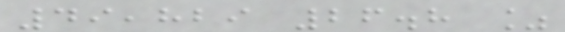49,829 26.8 %
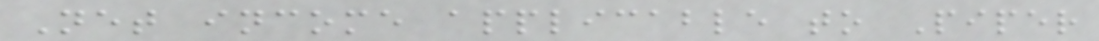Net income applicable to Piper
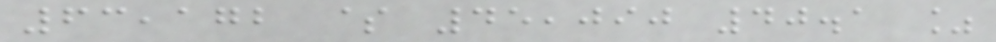63,172 $ 45,090 40.1 %
